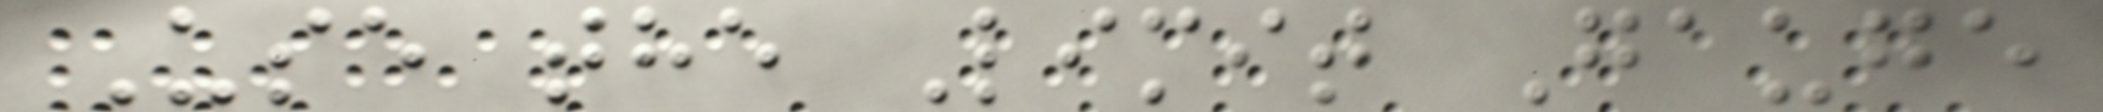Use the Limit Gauge
